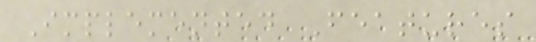Implemented Features
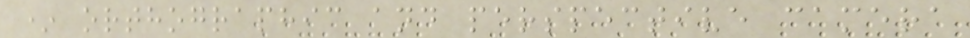* orthographic and perspective camera
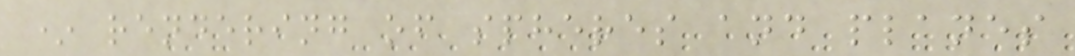* rendering of spheres and planes
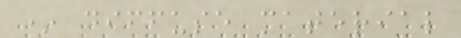* diffuse material
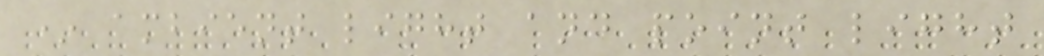* ambient light and point light
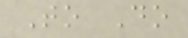To Do
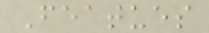Featues
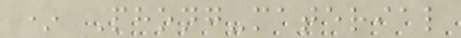* Phong-material
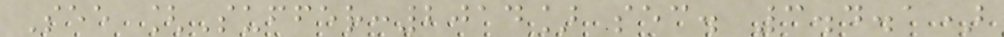See [Suffer:2014] sec. 3.4.1)
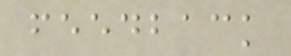feedback
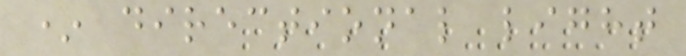* directional light
